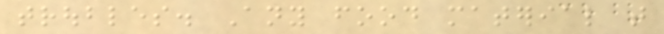troubles. Any food material that
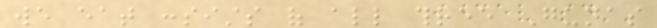we eat consists of all three Gunas
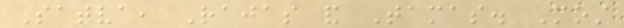Satva, Rajas and Tamas. Most
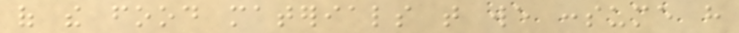of the food materials that we consume have
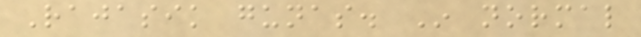Rajasik gunas. In normal
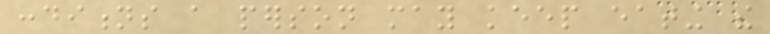conditions a person may keep eating the
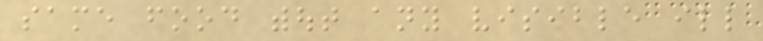same food without any visible ill
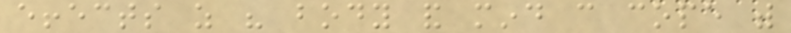effects as his body and mind can cope with
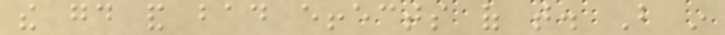the good and bad effects of that. But in
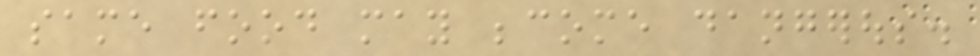same food may become dangerous.
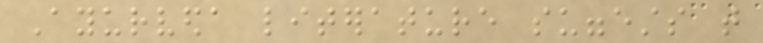Ayurveda literature suggests that
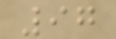97
